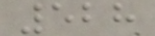528
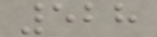528
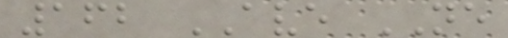162 AVE NE
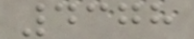4378
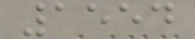1554
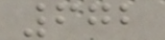672
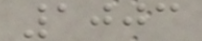1003
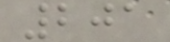201
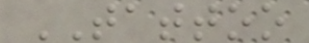TATTOO
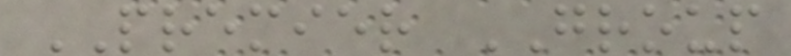PREMIER GROUP
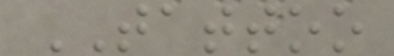TATTOO
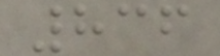836
